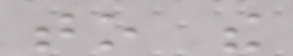to the
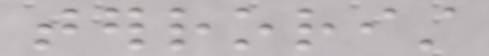terrorist
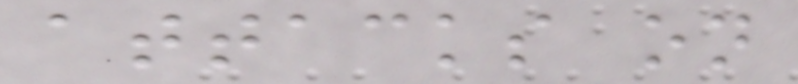attacks on
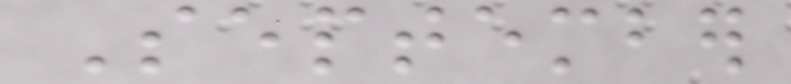September
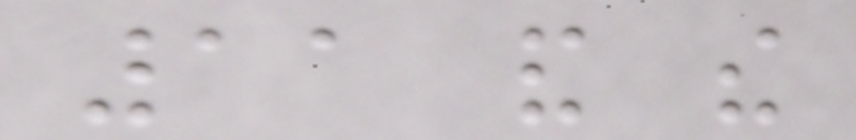11 and the
